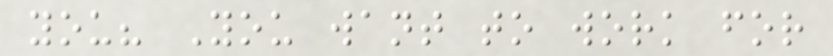you? You want to work for
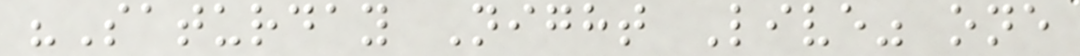"Saturday Night Live" one
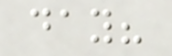day?
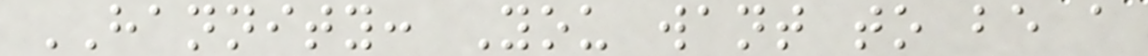HANNITY: You want to be a
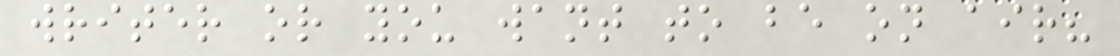writer or you want to be on air?
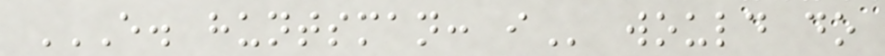E. HUNTSMAN: I would do
